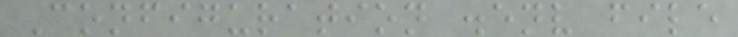Configuration .env file
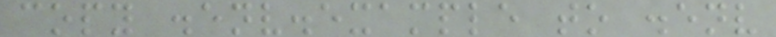copy .env.example to .env
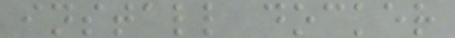install docker
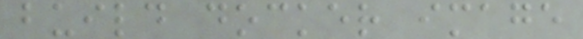build docker image
